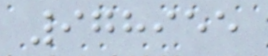978955
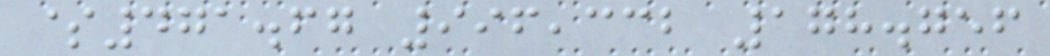$471.67 996,332 178.756
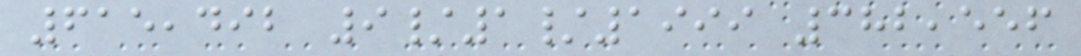615,492 9/1/1999 382,556
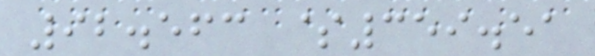92.563 $359.51
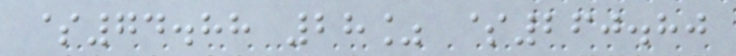$74.88 28% $260.80
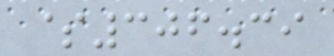$306.39
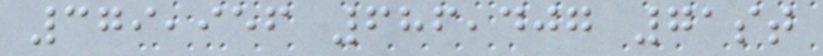379,956 686,407 71st
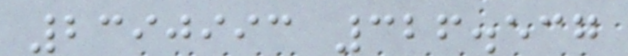2390993 326.537
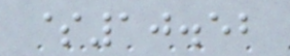$10.52
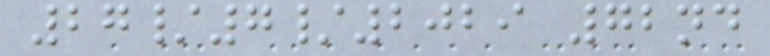27/7/2029 72nd
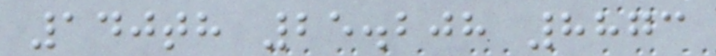140th 25.208 8873
